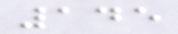145
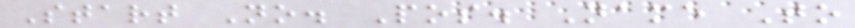Start No. Pos. Name To
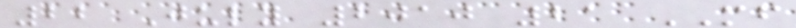22 July 2010 21 MF
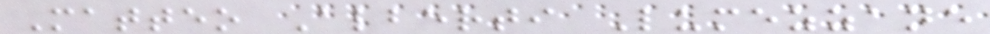Matteo Alberti Lumezzane
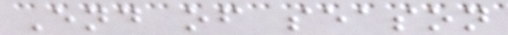End of season
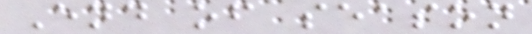End of season
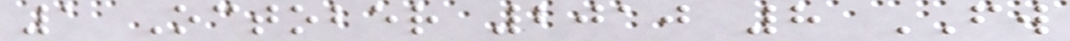1 October 2010 8 FW
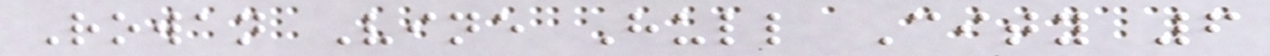Rowan Vine Hull City 6
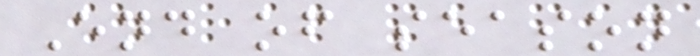End of season
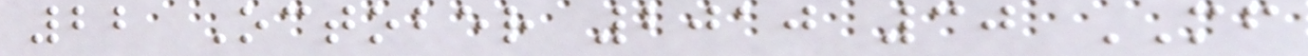22 October 2010 30 MF
